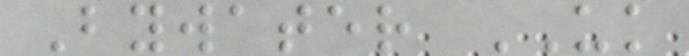Bywater UK
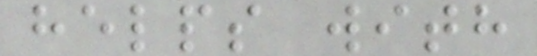helps with
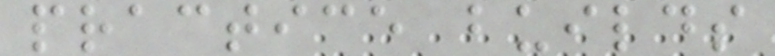practice builds
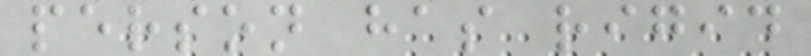person has rigid
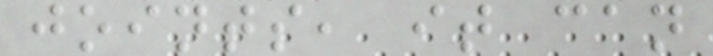joints, it can
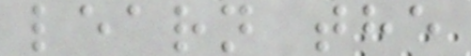learn the
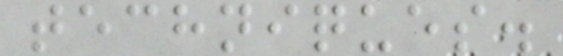techniques.
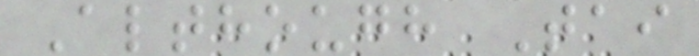Although Tai
